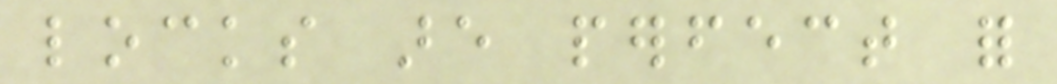locks are perfect for
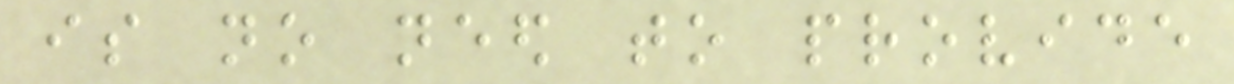is no need to provide
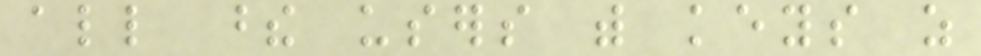all these users with keys as
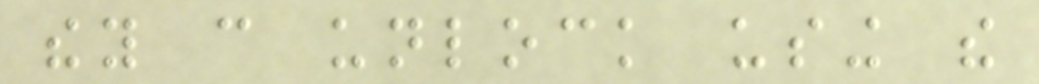they can unlock using the
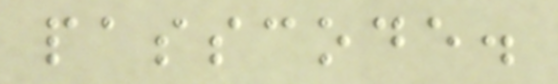passcode.
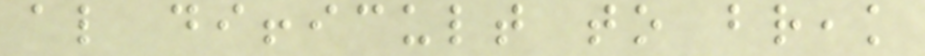also difficult to break
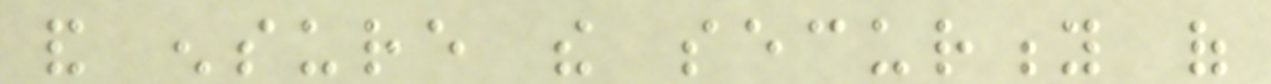and ensure the security of
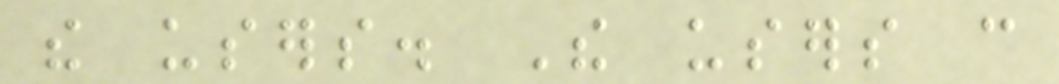the users. The users can
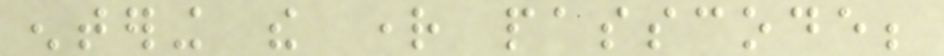entering the right passcode;
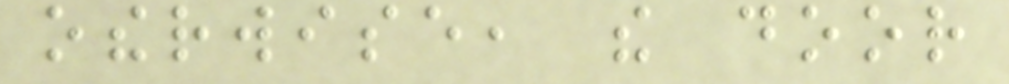otherwise, the door
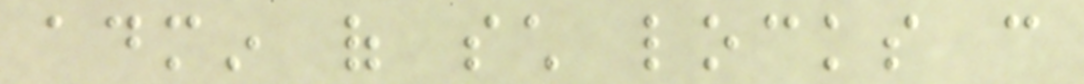admin of such locks can
